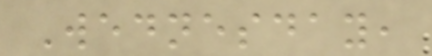Wednesday,
